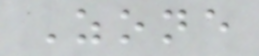Zone
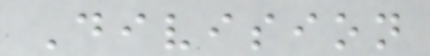Division
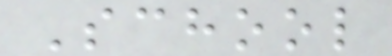School
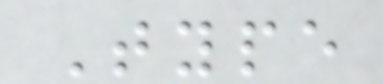Type
